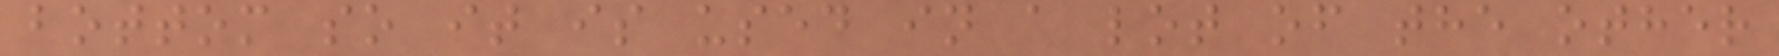bottom so it is used in a lot of the other
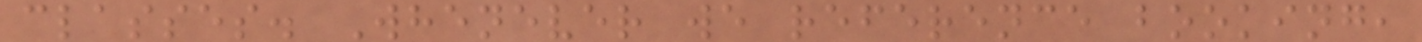classes. Whenever we reference booking,
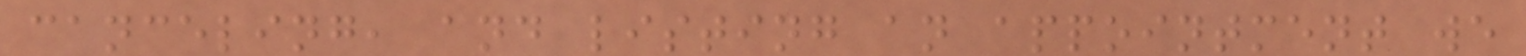canceling, and listing an appointment we
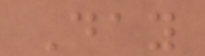Day
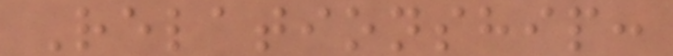Relationship:
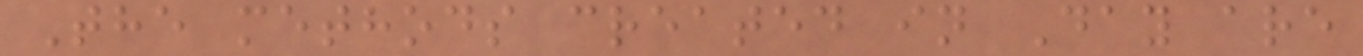The methods created in Day are
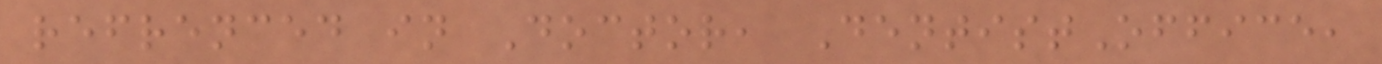refrenced in Doctor, DentistOffice,
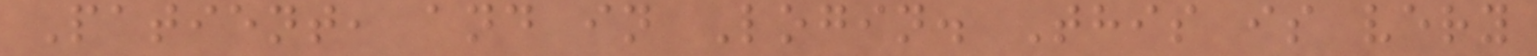Patient, and in Login. This is very
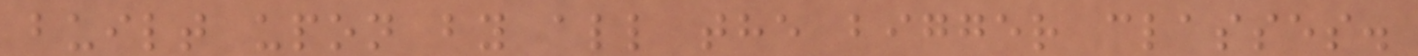built upon by all the bigger classes.
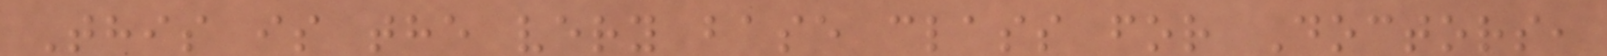This is the very base class for Doctors,
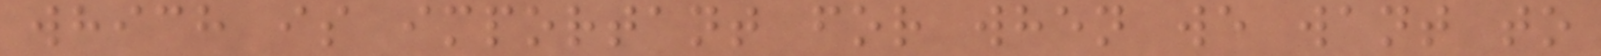which is important for when we want to
